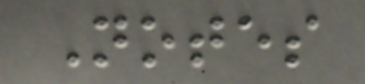Notes
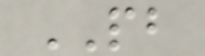PB
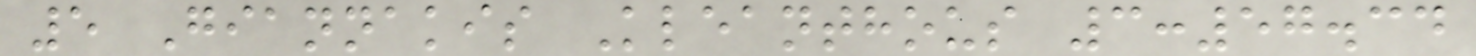5 Giannakis Kleanthous 3:57.34
